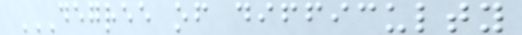DEGREE OF DIFFICULTY
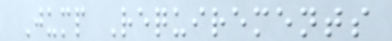Jump Requirements
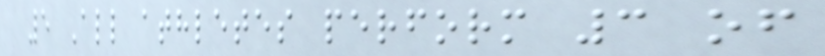5 All athletes perform 3 of
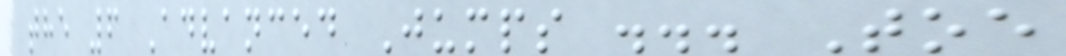the 6 Advanced Jumps ... Toe
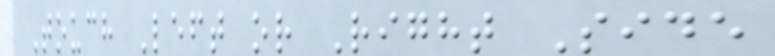Touch Left or Right Side
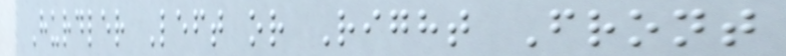Hurdler Left or Right Front
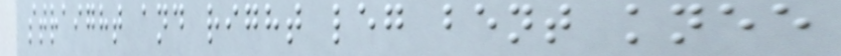straight and right leg bent knee
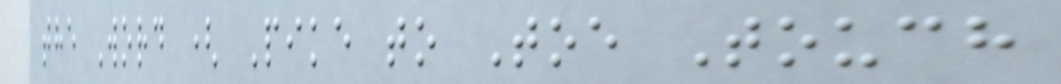the Word ( Pike to Toe Touch
